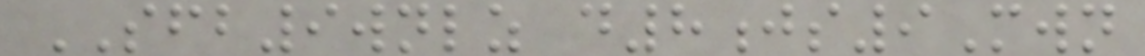SFB9wnlz d8js9Mwn
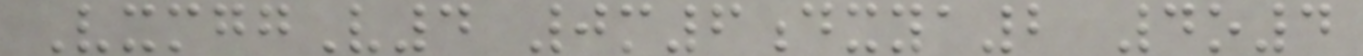VxmggV4 0m6dxya2 4o4
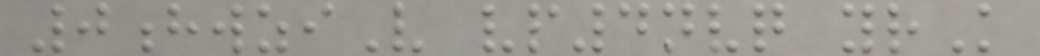0hwziV vp4nvq yrK
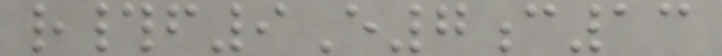r#f9E7c13
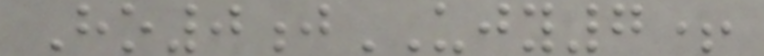Ho0jUJY7+
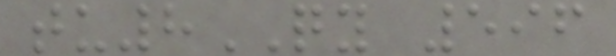tu8QY 596
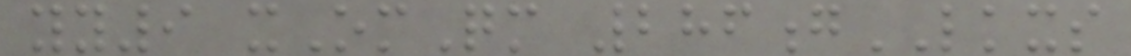yy9 xOmQm 286gLKXS
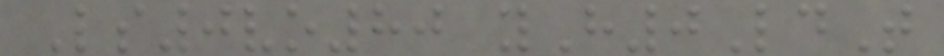Ls0vo80 yH0LdT
